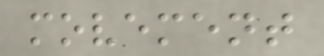movement
